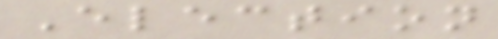Election
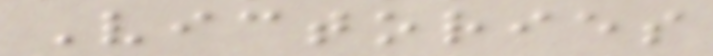Victories
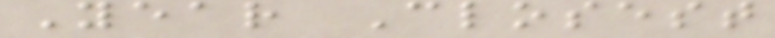Year Closest
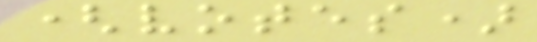(votes)
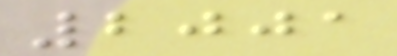2001
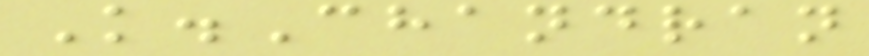K.Chandran
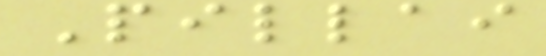Pillai
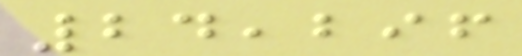24,296
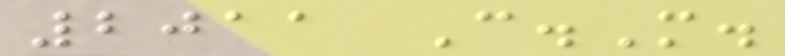2011 C.M.
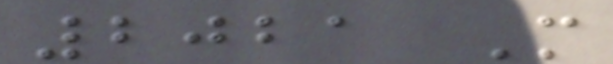2021 M
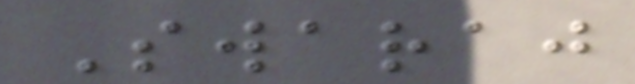Swaraj
